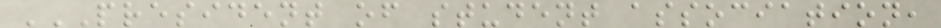PRESIDENT OF STUDENT ASSOCIATION,
